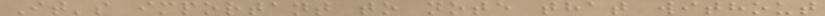It's important to note that without
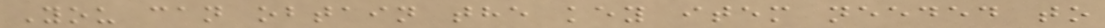You can obtain the key item needed to
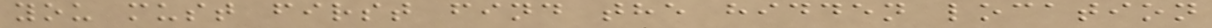you must first find the hidden location
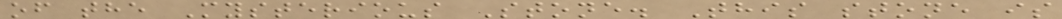of the Mysterious Stone. This stone is
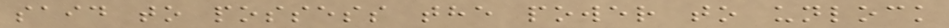said to possess the power to unlock
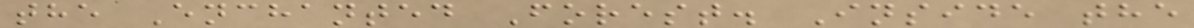the Enchanted Forest. Inside the
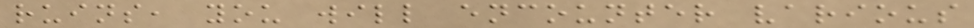ruins, you will encounter various
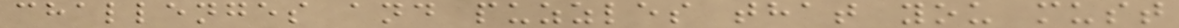challenges and puzzles that you must
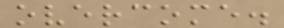overcome.
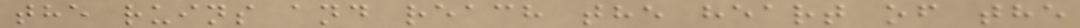the ruins and reach the heart of the
